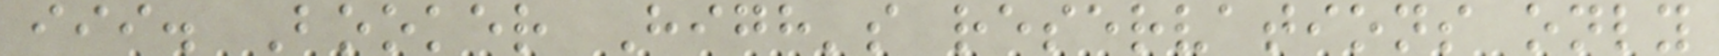iii. Booker High's reservations only
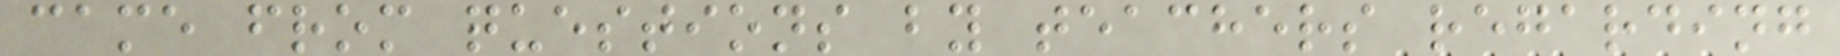came from questions by teachers regarding
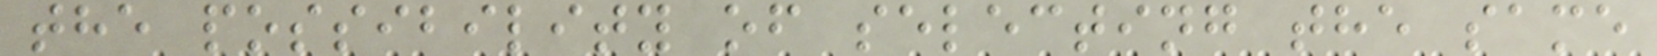the possibility of selecting the same
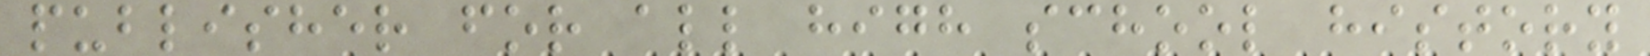publisher for all high school history
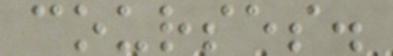courses.
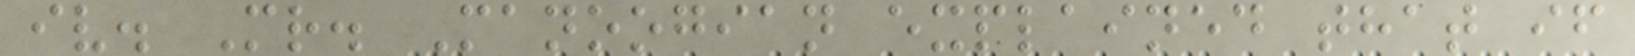iv. Mr. Manoogian explained that if
